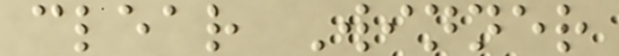clear Winner
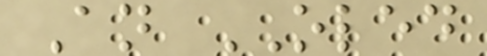An OLED
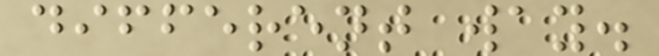different way.
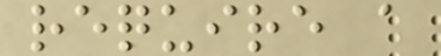require a
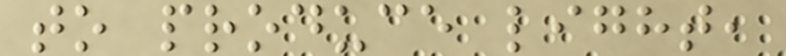to produce light,
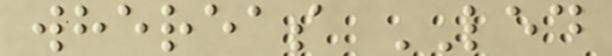whereas LED
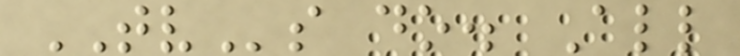TVs do. All
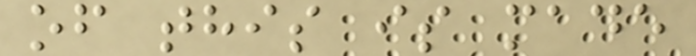of this is made
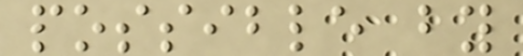possible by
